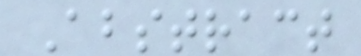Abstract
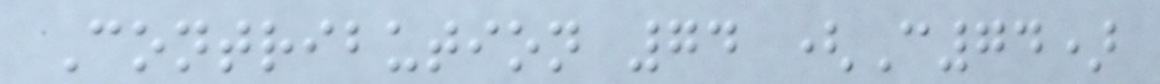Contribution 74 (C74)
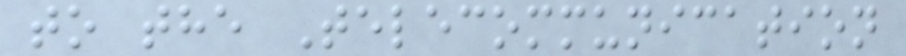to the Telecommunication
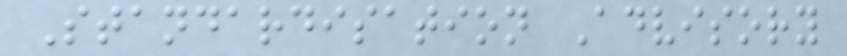Standardisation Advisory
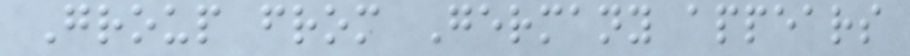Group from Germany appears
